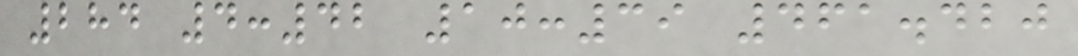284 4:42 10:39 461.420
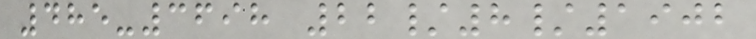485-3698 22/8/1902
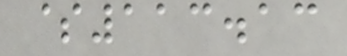$113.13
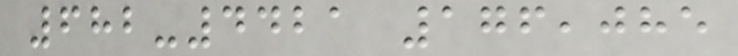682-4421 176,085
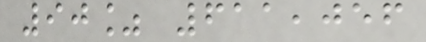90% 611,056
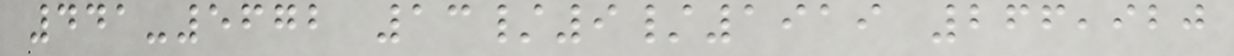441-5672 13/9/1919 266,920
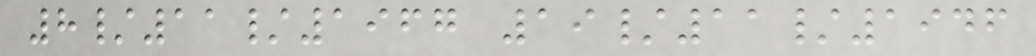8/11/1967 19/11/1946
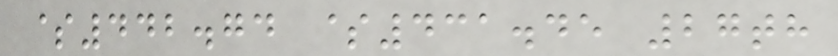$442.74 $431.45 27th
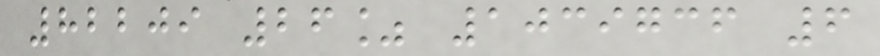82209 26% 1039736 6
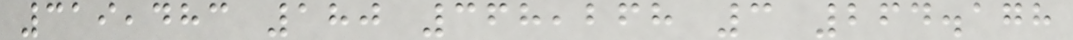319,483 180 368,268 3 264.178
